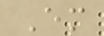Em
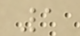1
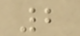2
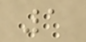1
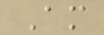Am
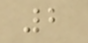2
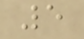5
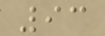93
